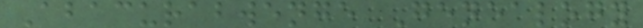Abacurabwenge Genealogy
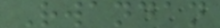Rwandan
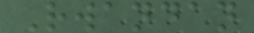Rwandan
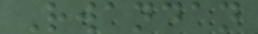Rwandan
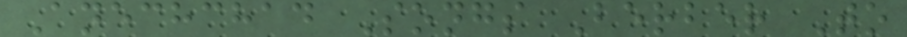Anechchad Songs Berber To
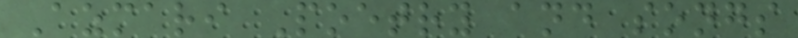Azmari Poetry and songs
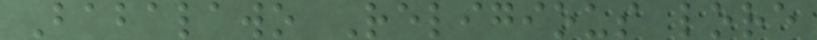Babalawo Religious lore
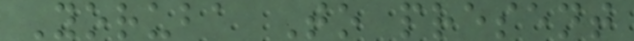Yoruba To present
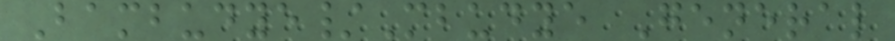Bambudye/Mbudye General
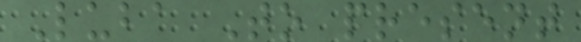Luba To present
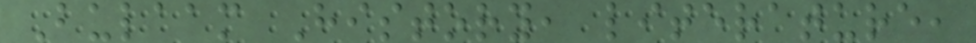Bulaam History, literature,
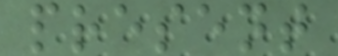present
